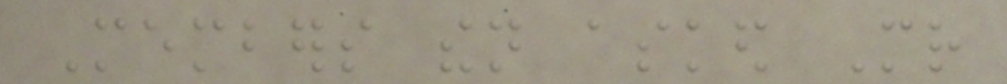Members then asked Mr
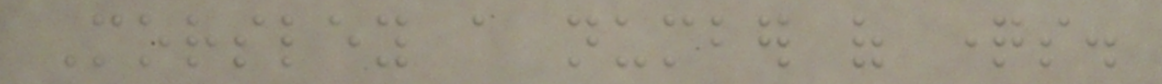Morsley a number of questions.
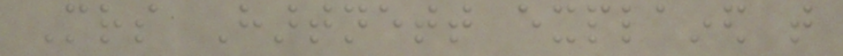Mrs Hartnett explained that
